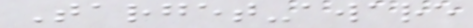Target-aware
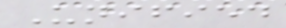Unified
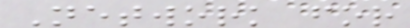Network for
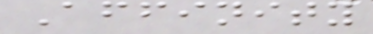Affinity
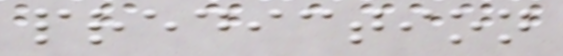prediction
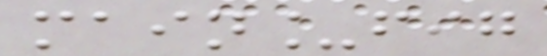main_fig
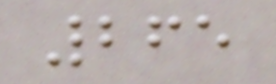265
